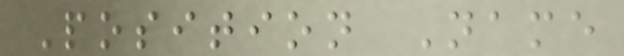Position Name
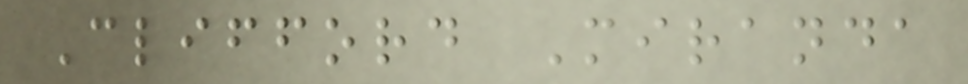Clifford Miranda
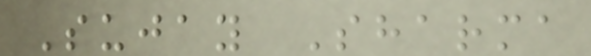Sujay Sharma
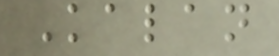Kalan
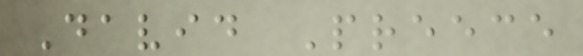David Preece
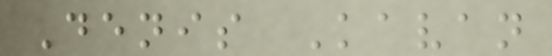Denis Kavan
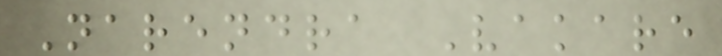Narendra Vakare
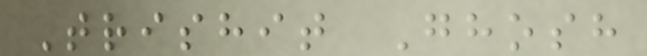Trishit Ghosh
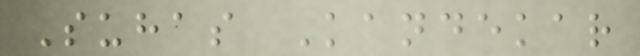Suhas Kandekar
